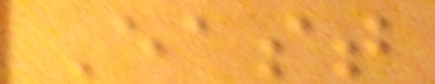East
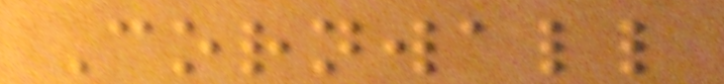Cornwall
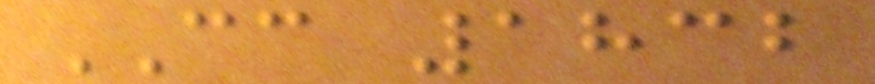CC 1832
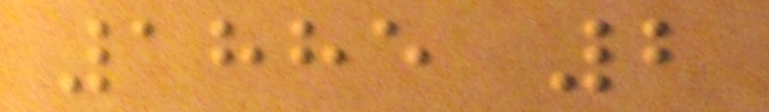1885 2
